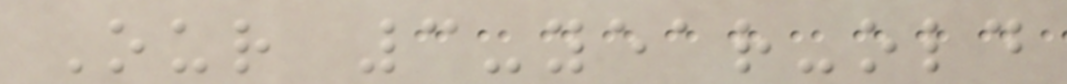Our 3-year-old
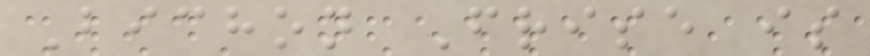Bichon Frise is
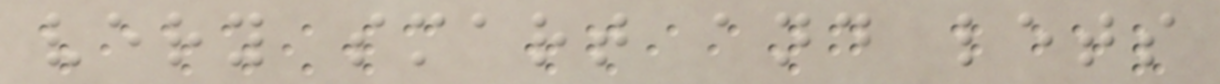very smart and lets
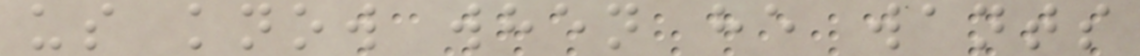us know when he wants
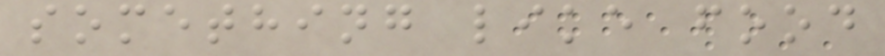something like food
